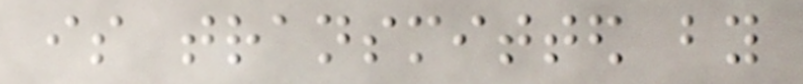is transmitted by
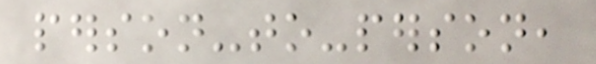person-to-person,
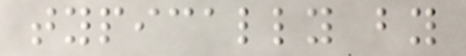typically by
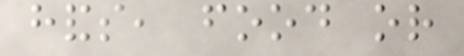hands, food or
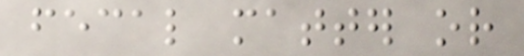fecal matter or
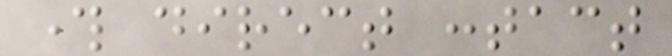through direct contact
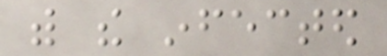with the infected
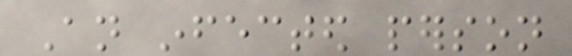An infected person
